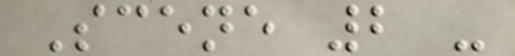Scene 2 -
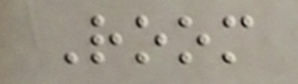Room
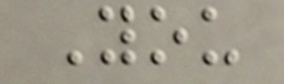You
